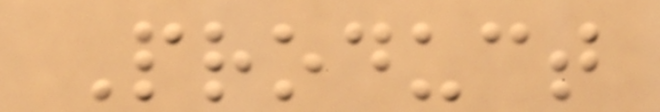Product
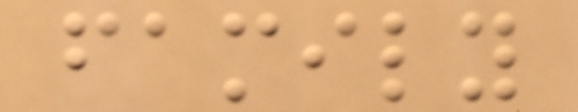family
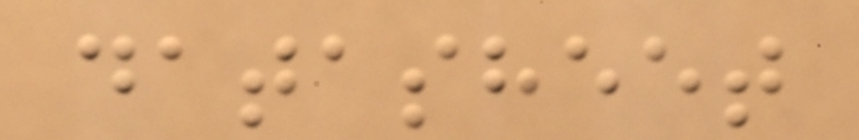datasheet
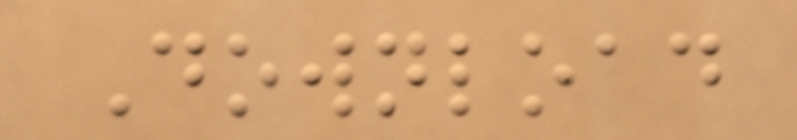Download
